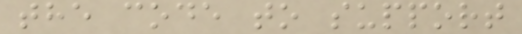the code to support
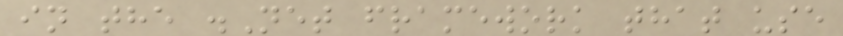in the .Net framework that use
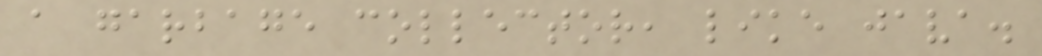a garbage collector, like java.
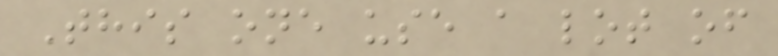This one use a lot of
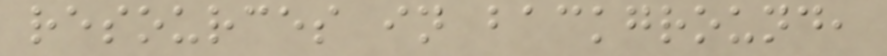resources in background,
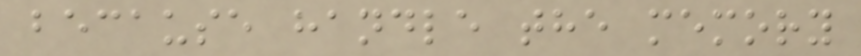because handle the memory
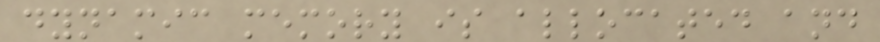dynamic memory is allocated and
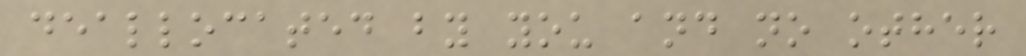deallocated by you and no other
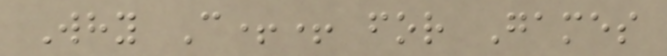Why C++ for Games
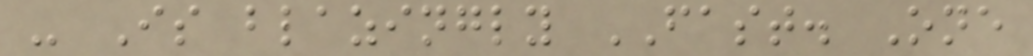- Is blazingly FAST. One
